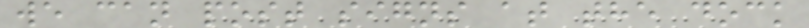we can post signs at the dock
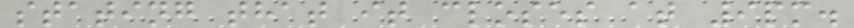stating that it closes at 9pm.
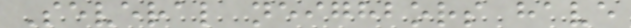Several neighbors have
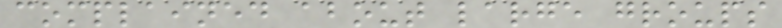complained about large groups
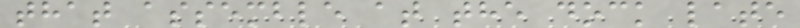that assemble at the dock late
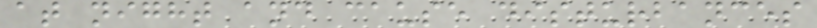at night and cause disturbances
